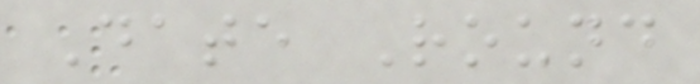Date Round
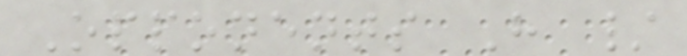Opponents H /
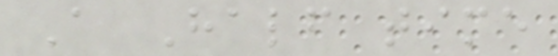A Half time
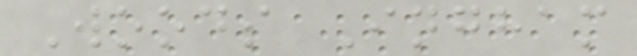Woods Ingham
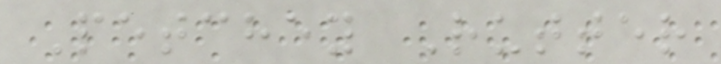Petchey Rutter
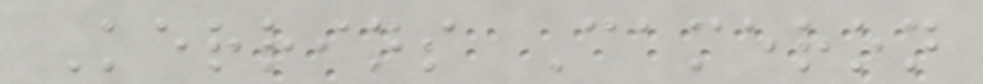Kerrins Cameron
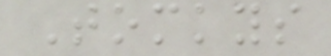Tomkys
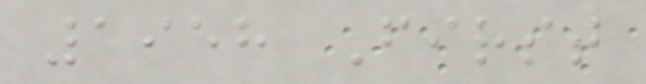1958 First
